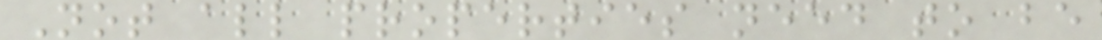Not all properties need to be
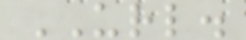URL.
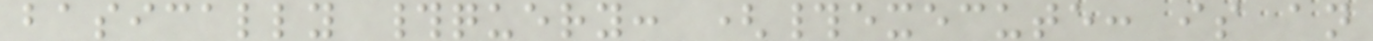basically #query: (#execute: is an
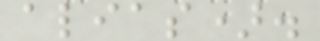alias).
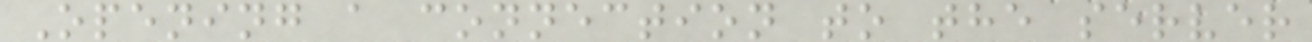Opening a connection to the server
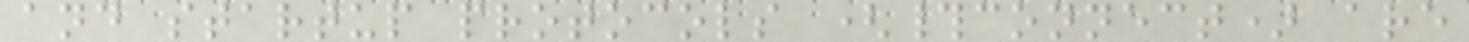and startup protocols (#connect) are
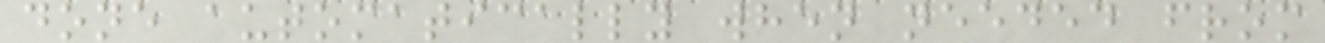done automatically when needed from
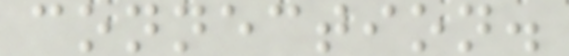connection.
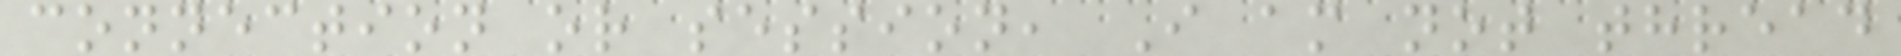connection or session, I am not thread
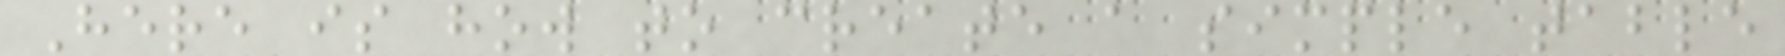Here is how to create a simple table
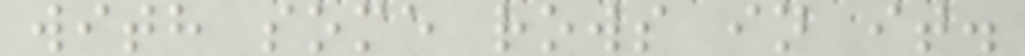with some rows in it.
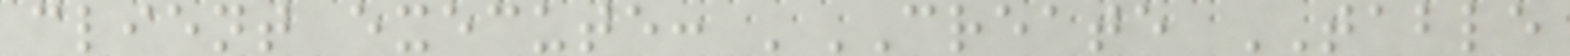client execute: 'CREATE TABLE
